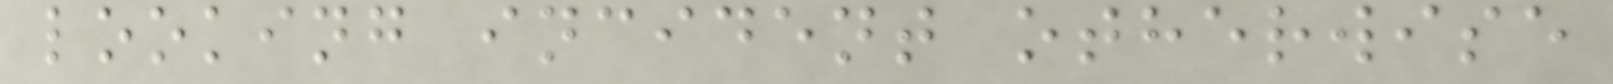looking incident otherwise
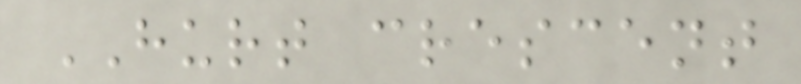HURT crescent
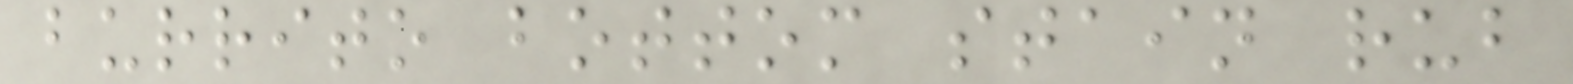burrito bottom stain rub
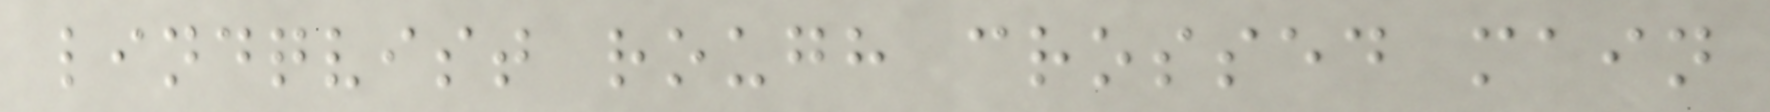lindqvist rough crossed main
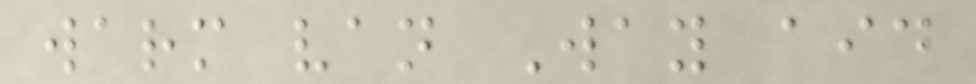warm van Way aid
